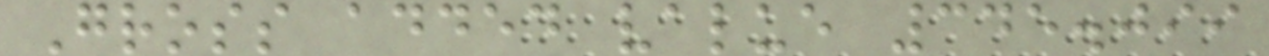Gross added value 345.099
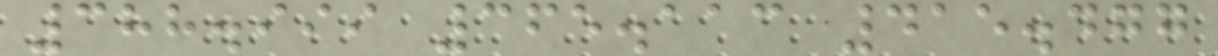388.999 365.113 415.477
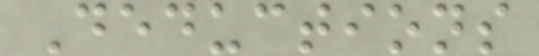Deductions
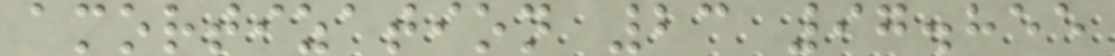amortization 23 97.855
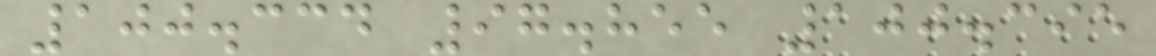100.334 97.855 100.395
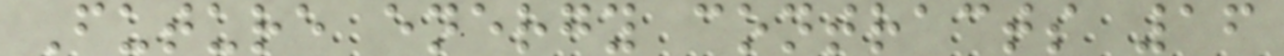Future energy contracts 16
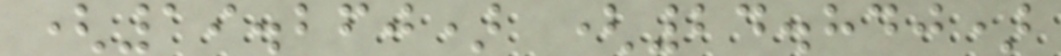(19.260) (24.840)
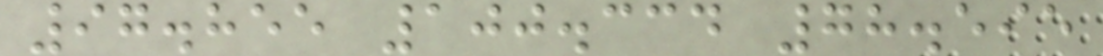97.855 100.334 78.595
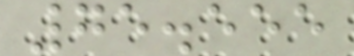75.555
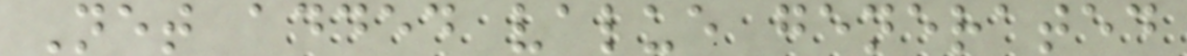Net added value generated
